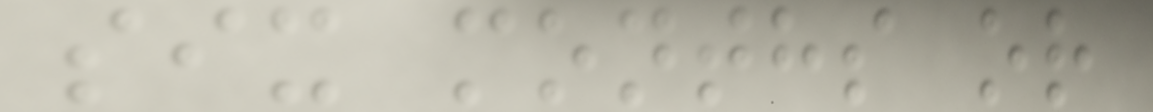six months or
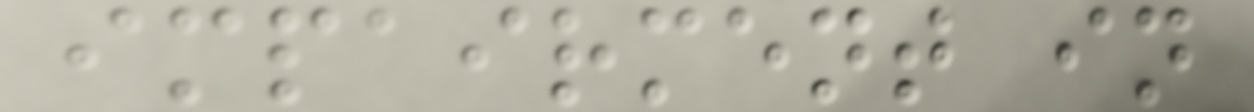impairment in
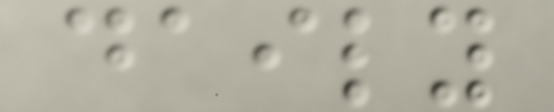daily
